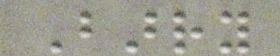Barry
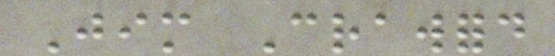Jim Crawford
